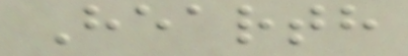Hearth
